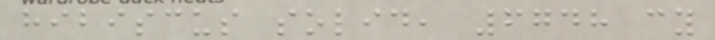hibiscus solid, 6748 cy
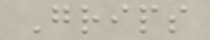Grips
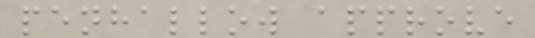penhallow approve
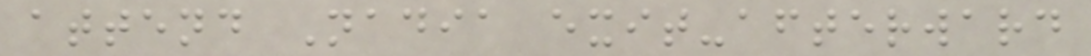attend Nadia exit-afterward
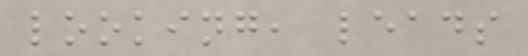looking, leads
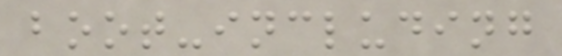boot-including
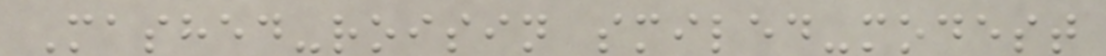Mashed-roisin smiled-modest
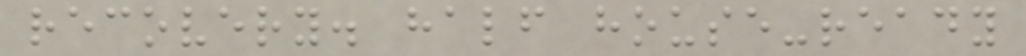recovery. half house-ready
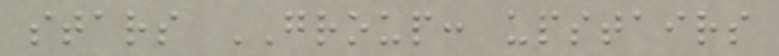stars GROUP: upstairs
